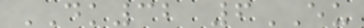DK32 6EU
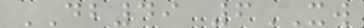DB49 6XW
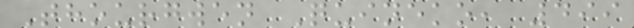Thourgwen Quineko, 499
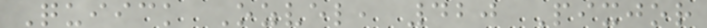Quiick Ozvel, 420 Pixjor
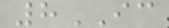8IC
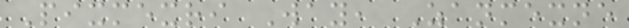Pixmexri Way, Zanmexne
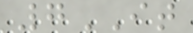7IT
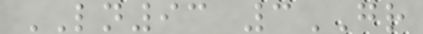LN93 3GR
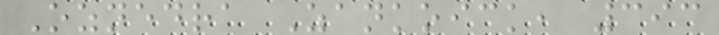Oznedra Zankoick, 393
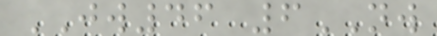JW46 6NW
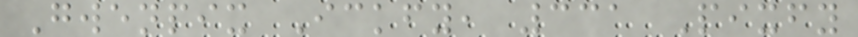Gwenpix Ickfy, 331 Pixfy
